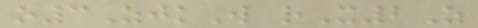o3ZjkW rX2Z
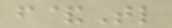f&Tl
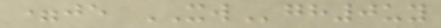=je XWgh0uy
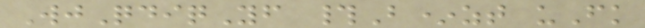WjQdiqYf #B*zt uFk
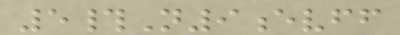5#N9evff
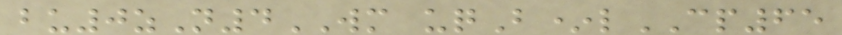bu0zN4WM uqB*lCP65
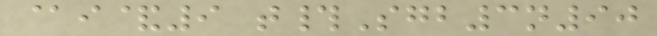@i&9 t#Sgb3n90
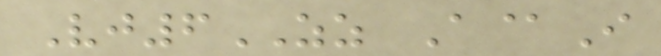Vj6ZZ A@I
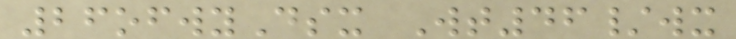26ofwyDsx Wt46/wx
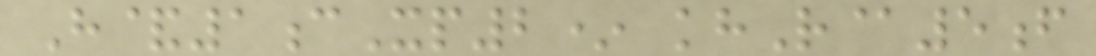H&1cXp2* khR@5f
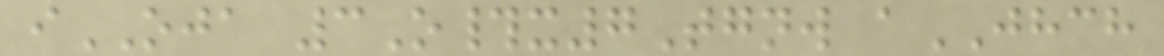iOJA 3O#x7Tgnw aJHCH
